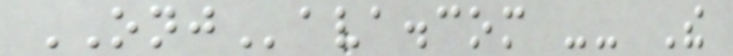ONJava.com -- The
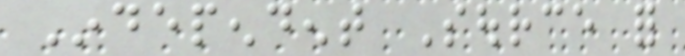Independent Source for
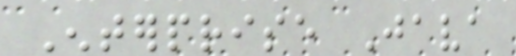Enterprise Java
